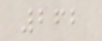262
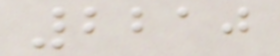2210
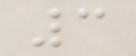3
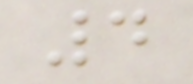4
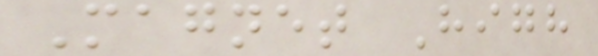Magnet High
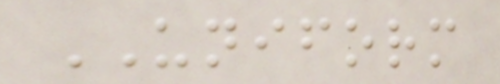UNIFORM
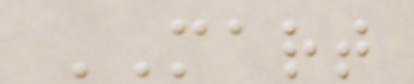MART
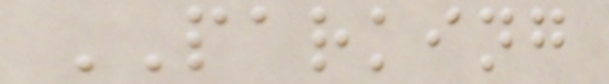PARKING
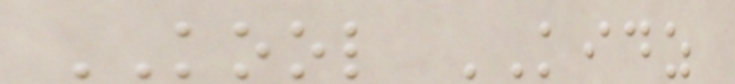KOOL KIDZ
